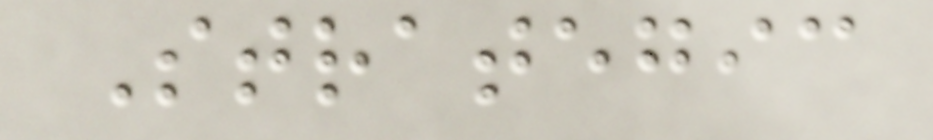Strategic
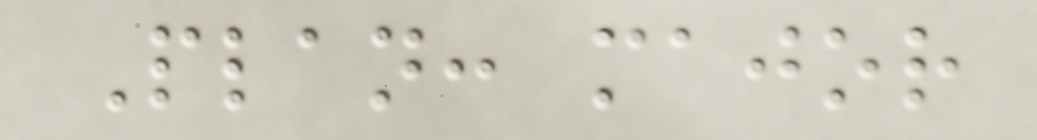Plan: major
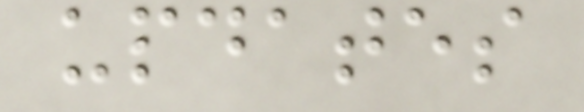updates
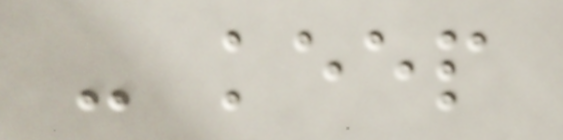- keep
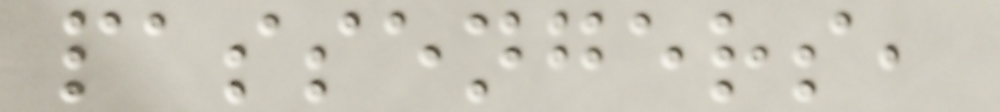passengers,
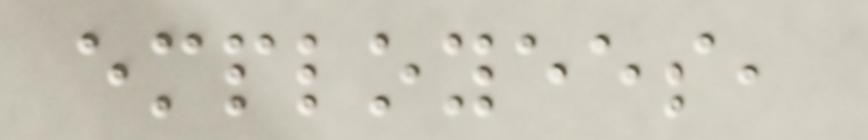employees,
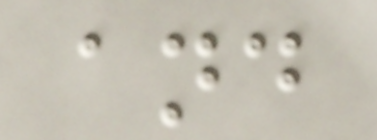and
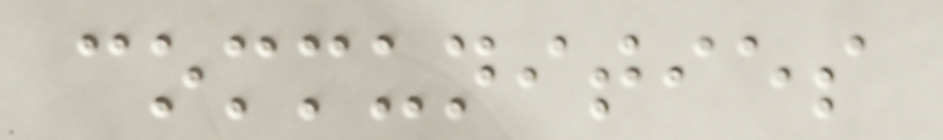communities
